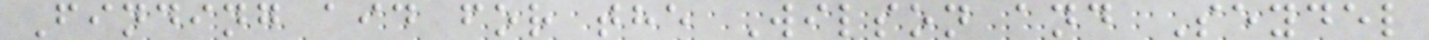Finding aid for the Wilson and Seydel
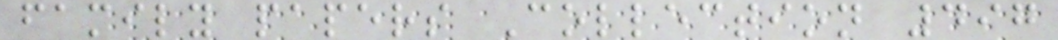family papers Collection 497
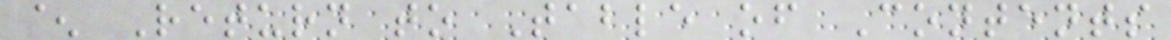^ Return to Table of Contents
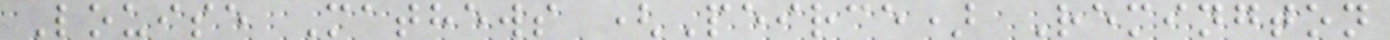Louise Mathews (Peirce) Remington
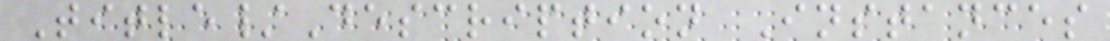Title/Description Instances
